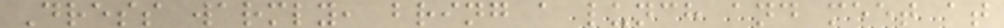Dress warmly, bring a lunch and meet at
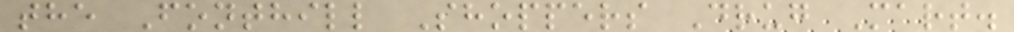the Fonthill Shoppers Drug Mart.
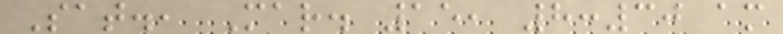Sat., Mar. 15, 8:30 am
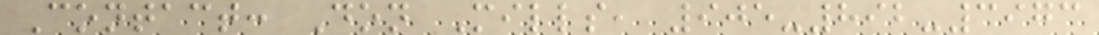Contact: Don Mills, 905-892-3973
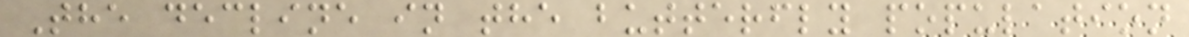The decline in the butterfly population
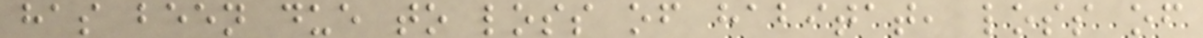has been due to loss of habitat, loss of
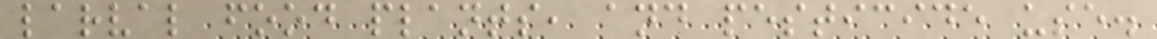larval food plants, and pesticide use.
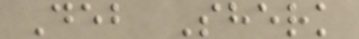Deb Sherk
